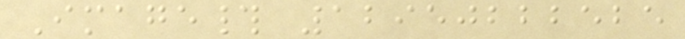Image# 12950222525
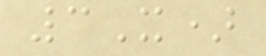3X)
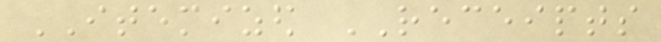ITEMIZED RECEIPTS
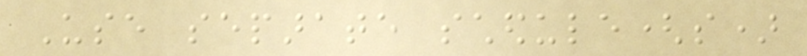Use separate schedule(s)
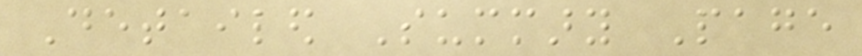Detailed Summary Page
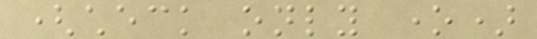(check only one)
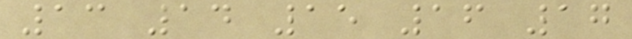13 14 15 16 17
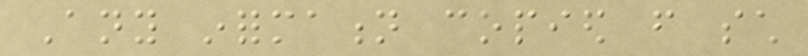Any information copied from such
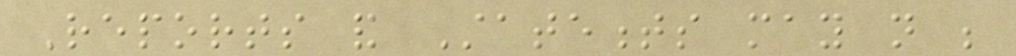Reports and Statements may not be
